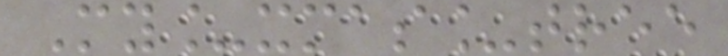My_xmas_tree
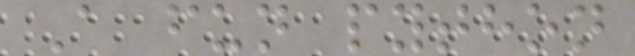A fun python
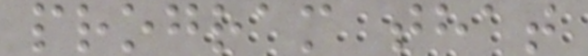program that
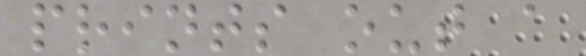prints out a
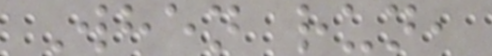When run,
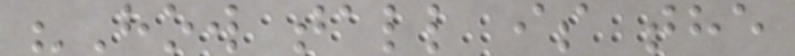"How tall is the
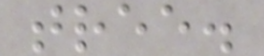tree.
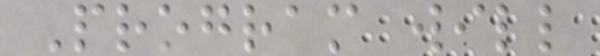Program will
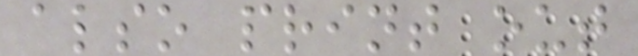also print out
